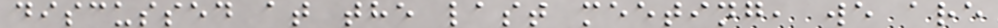discussed at the last meeting, we are
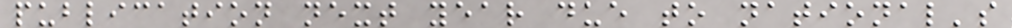publication next year due to national's
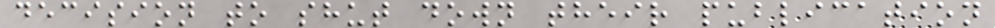decision to shut down their publication
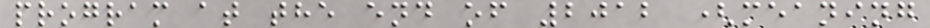program at the end of 2012 (meaning
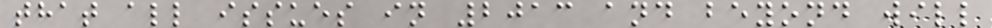that all issues in 2013 and beyond will
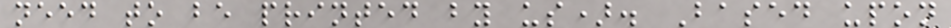need to be printed by us). Based upon
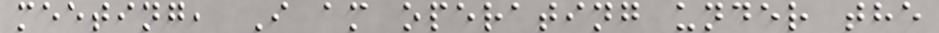meeting, I am operating under the
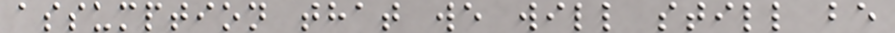assumption that we will still be
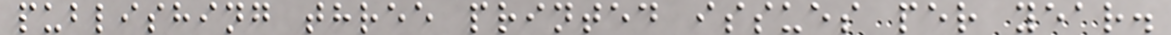publishing three printed issues per year.
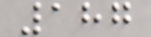187
